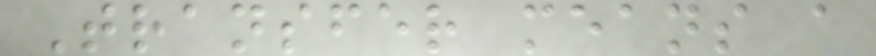Transfer means a
